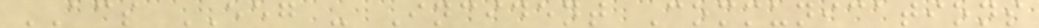ACS EEG - Incident Communications
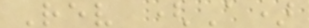Rev (A)
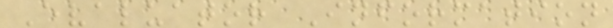Evaluator Information
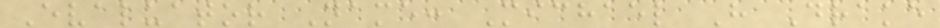Evaluator Name: Michael H Drake
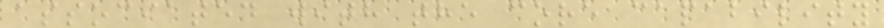associated with the core capability
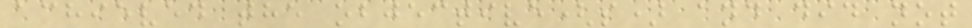achieved the objective(s) and did not
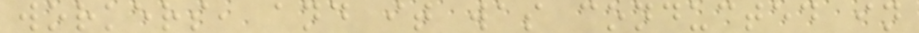workers, and it was conducted in
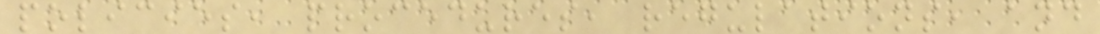policies, procedures, regulations, and
